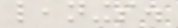leanings.
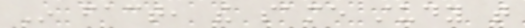In fact, the same study that
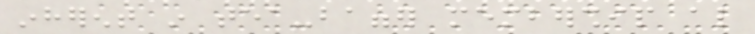inherent in tea-bagger membership also
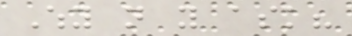Why not you ask?
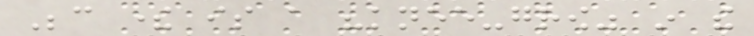Because there is a "knee-grow" in the
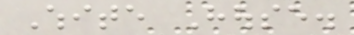White House.
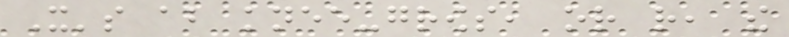It's about knee-grows, or rather, the
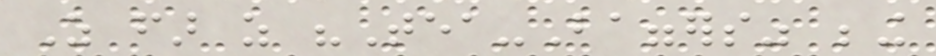As far as "Tea-Baggers" being
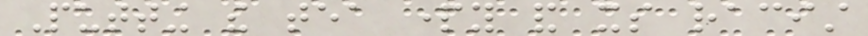Putting the tea party and its racist
